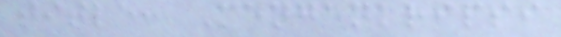title: Mengenkripsi
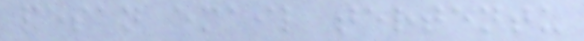pesan email tertentu
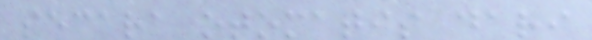secara otomatis dari
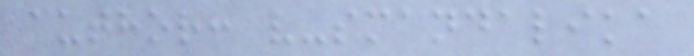author: v-smandalika
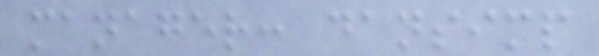manager: dansimp
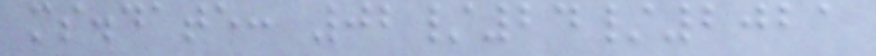ms.date: 02/24/2021
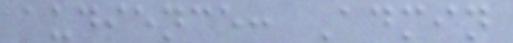audience: Admin
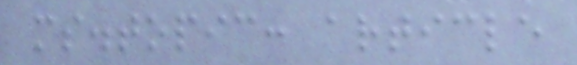ms.topic: article
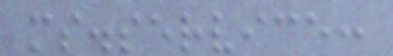ms.service:
